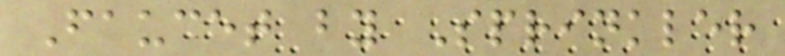Faucet by Sprinkler
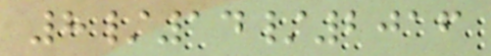8/14/2016
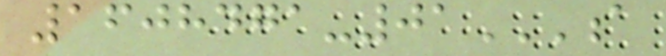1608471-01A
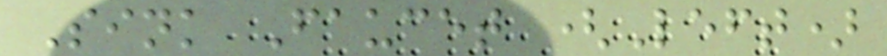Sink Faucet (Left)
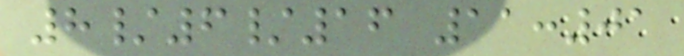8/6/16 11:01
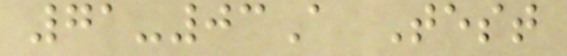71-03A Test
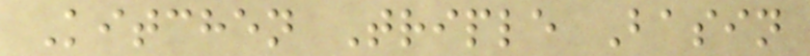Kitchen Triple Basin
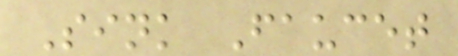Sink Faucet
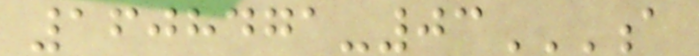1608471-03A
